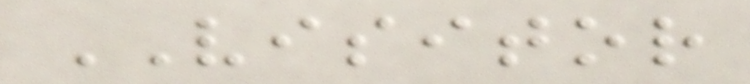VISITOR
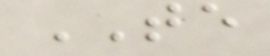TE
